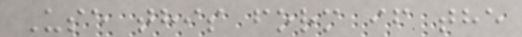Use this form if the
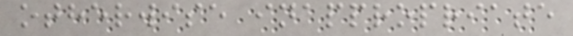otherwise inappropriate
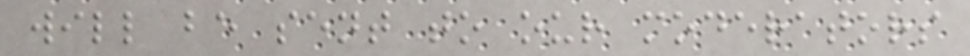will be sent to our moderators
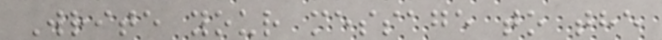Write your message to the
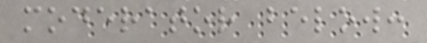moderator below:
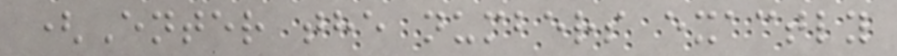(Enter the numbers exactly
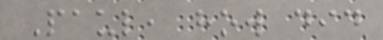Paul, how did
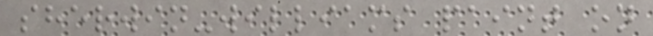sherwin-williams paint on
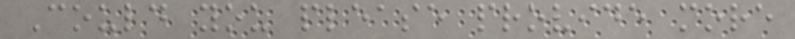Could you please provide more
